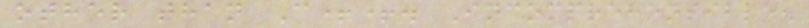other than C++. Incomprehensible.
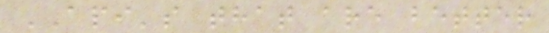API's that are better
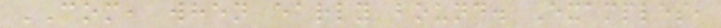COM, when early bound. Examples,
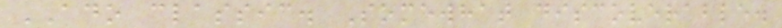ADO classic. Somewhat discoverable.
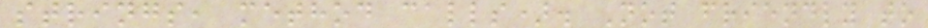strings, method calls). Not friendly to
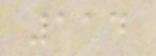114
